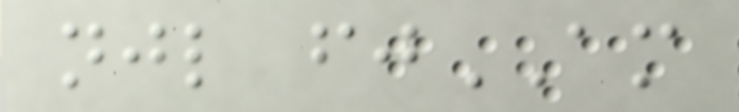njl fjAM
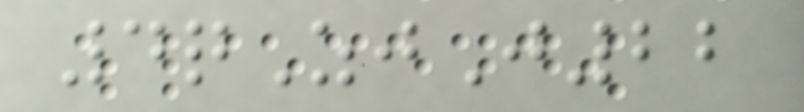4qZjJ22
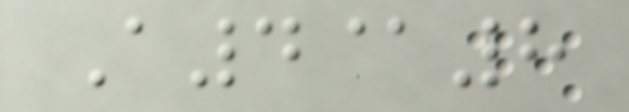A4@8
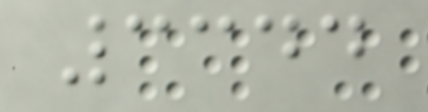3344
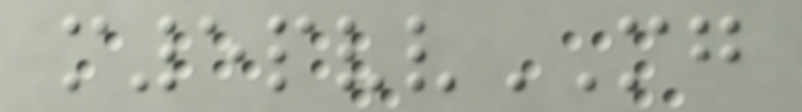m5pvvMG
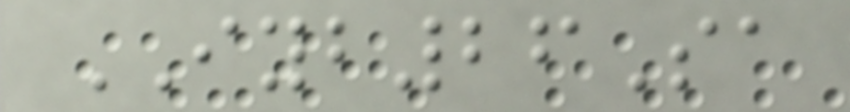IYB26Sa
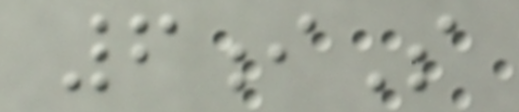6iS
